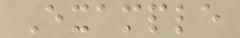Example
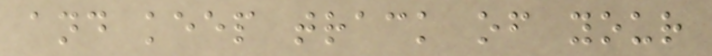and keep track of your
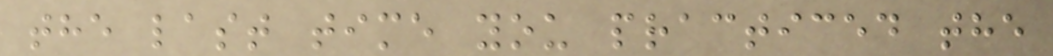the last time you practiced the
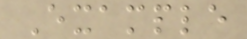Example
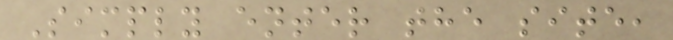Simply enter the site,
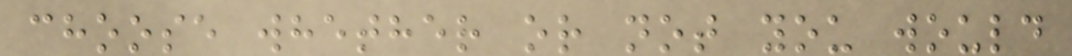choose whether or not you would
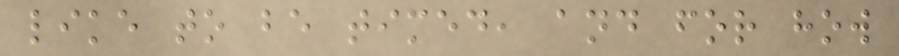like to be timed, and for how
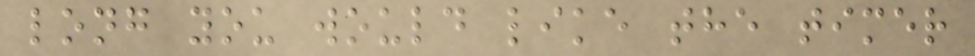long you would like the timer
